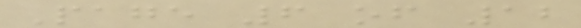Page 6 of 12
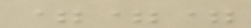===
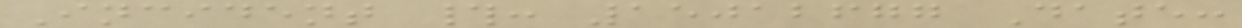Incident #: 15012677 Date:
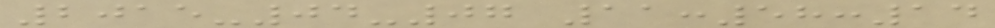2015-04-07 11:58:14
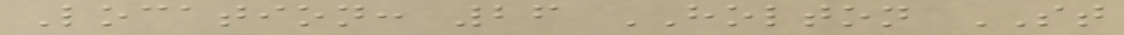Location: 26 HOLTON ST
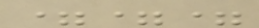===
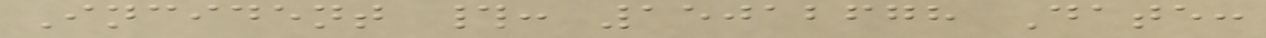Incident #: 15012678 Date:
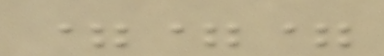===
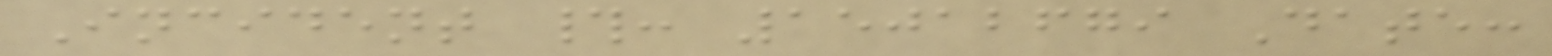Incident #: 15012679 Date:
